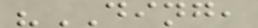"DING,
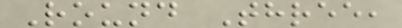Round Three,
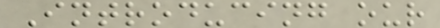Introducing our
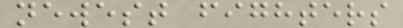newest fighters
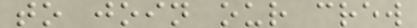to join our crew
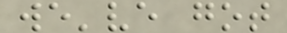we've got
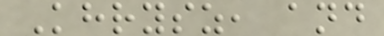Khrysz, and
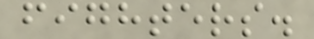fighters.
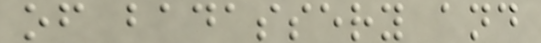of badassery and
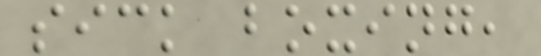sick boxing,
